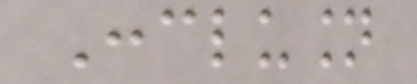Conclusion
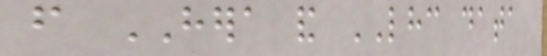from HERA and LHC data
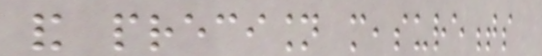and precision measurements
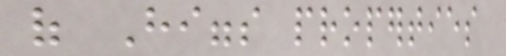of Higgs properties
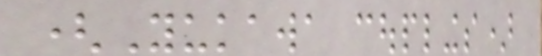(Yukawa couplings)
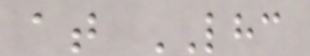at LHC
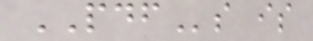PDFs is
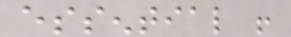essential !
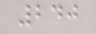240
